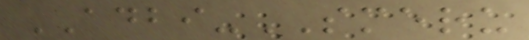ADBI-SMERU
